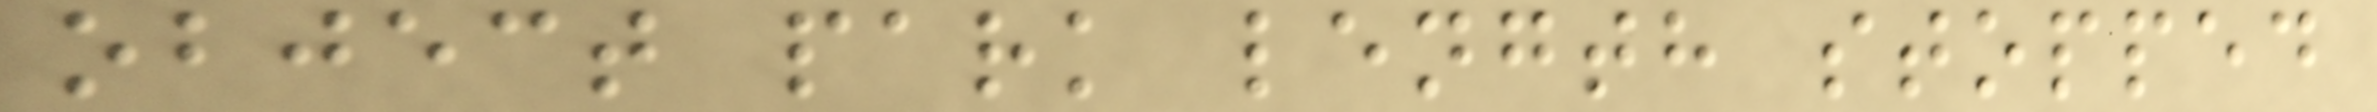object park length stopped
